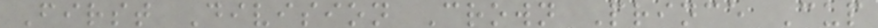First Division Crown Prince Cup
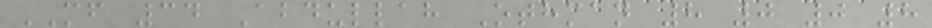MF 34 Abdullah Othman 8 0 0 8
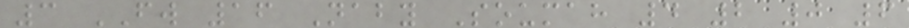3 FW 16 Naby Soumah 4 2 0 6
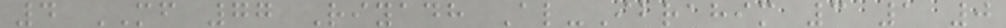4 MF 77 Riyadh Al-Ibrahim 3 1 0
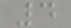4
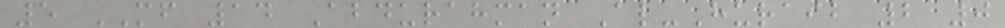5 MF 14 Abdurahman Al-Huraib 2 0
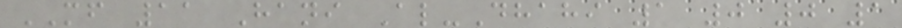MF 11 Hani Al-Dhahi 1 0 0 1
